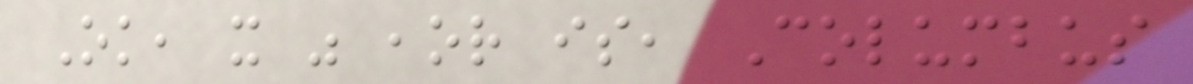Ok, it was ,or is, Columbus
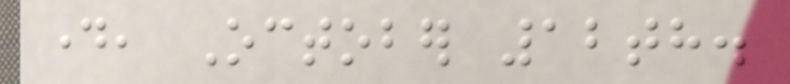day, October 12th.
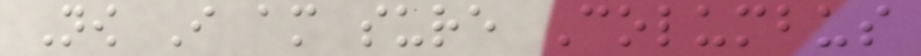Now I am sure Columbus
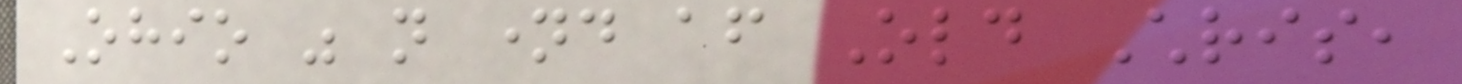Ohio was not named after Old Chris,
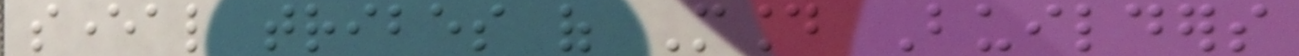several tribes of Mound Builders
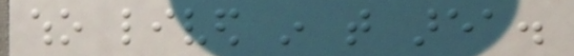who lived in that area.
